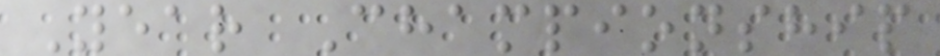Year Championship
